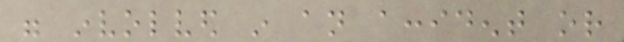were involved in an accident or
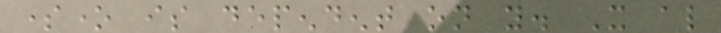someone is dependent on you. It also
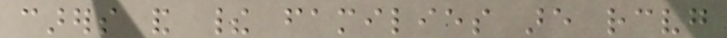carers and their families are receiving
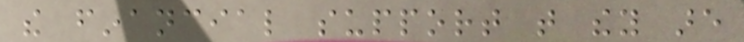the financial support that they are
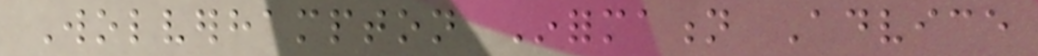Wolverhampton Information Advice
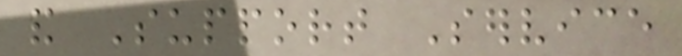and Support Service
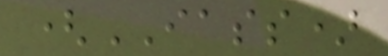(IASS)
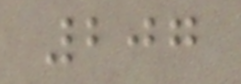207
